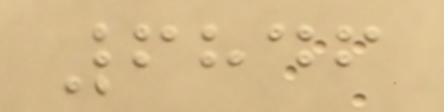6846
